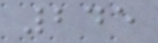245
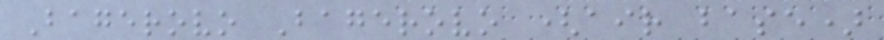Bagerovo Bagerovo (air base)
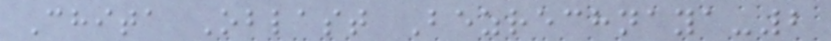Chita Oblast Bezrechnaya-2
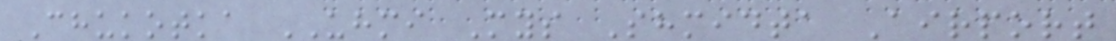Chukotka UHMI Mys Shmidta Airport
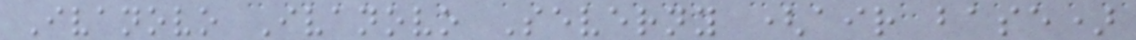Ivanovo Ivanovo Severny (air base)
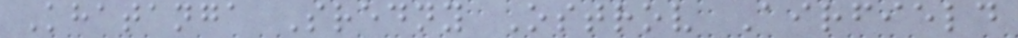Khatanga Sredny Ostrov Airfield
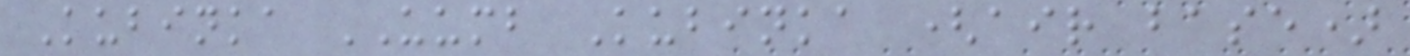Kubinka UUMB Kubinka (air base)
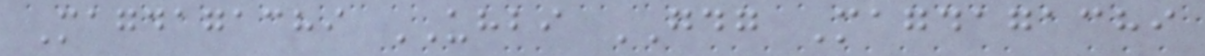Magdagachi UHBI GDG Magdagachi
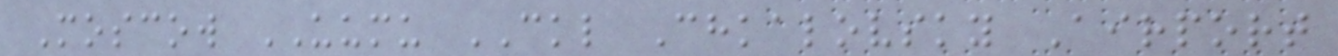Moscow UUMU CKL Chkalovsky Airport
